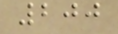200
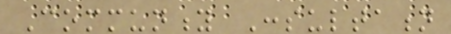Community Consultation
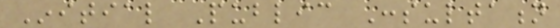Initial Public Consultation
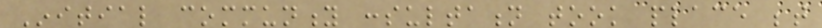Initial community consultation took place between
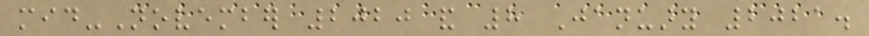mid-November 2020 and 8 January 2021.
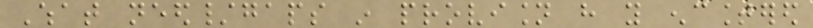What need/gaps in provision have you encountered
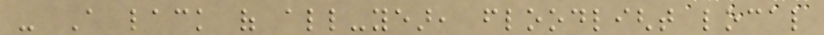- A lack of all-year, floodlight local
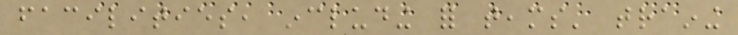facilities, including for teams' training
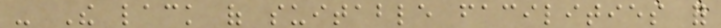- The lack of suitable facilities for
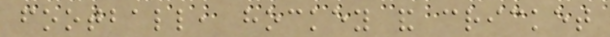football, hockey and cricket
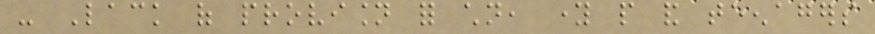- Lack of provision for children, young people and teenagers
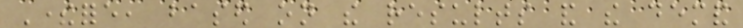Therefore, based on the results and the demand
